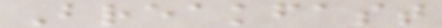Breakfast
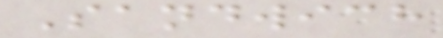Sandwich
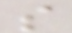s
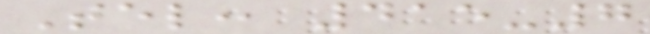Tel: 415-7
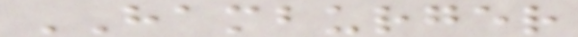HAMBURGER
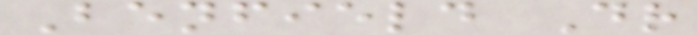Benfield Dr
